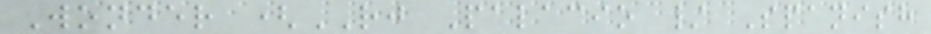Wonder (RJ Palacio / Spanish
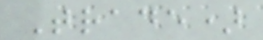Trade)
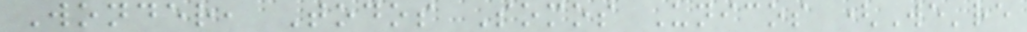Wonder, Todos Somos Unicos (We're
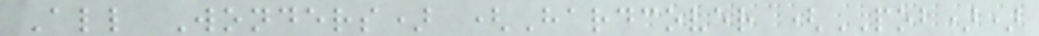All Wonders) (Hardcover (POB))
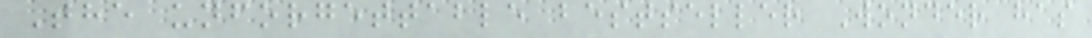The unforgettable bestseller Wonder has
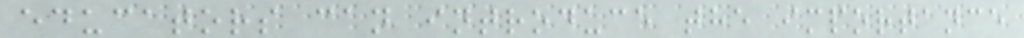educators can introduce the importance
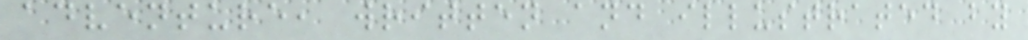adventure, written and illustrated by
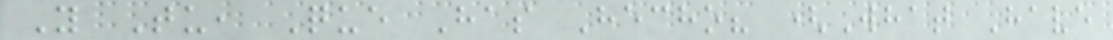Y Tu, Que Has Hecho? (What Have
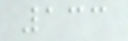133
